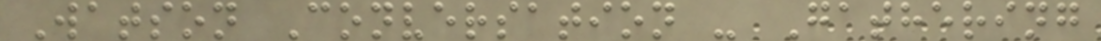Watson Conversation - Gathering
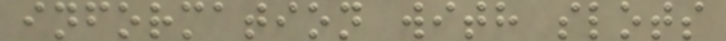information with slots
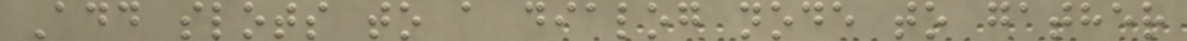Add slots to a dialog node to gather
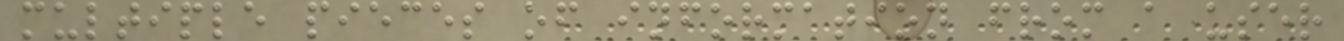multiple pieces of information from a user
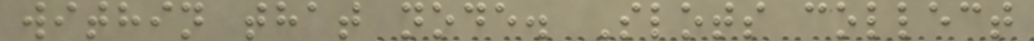within that node. Slots collect
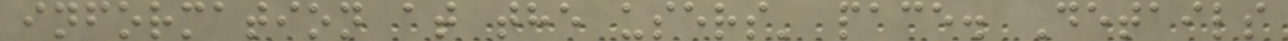information at the users' pace. Details
